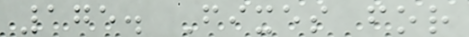175. Fixes for
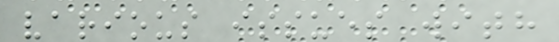various issues with
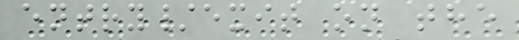entry/exit on the
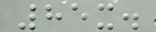85x.
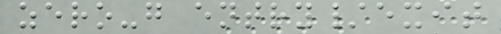zero-g entry/exit
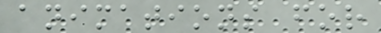animations for
